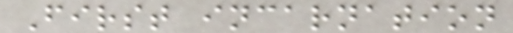First incarnation
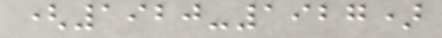(1920-1927)
